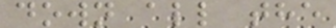down all the
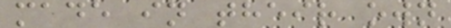made in their own
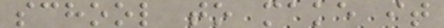school to make it
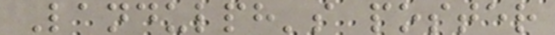Landulph's poster
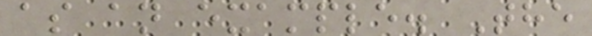as an example. The
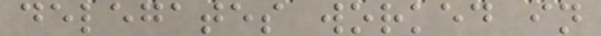delegates worked in
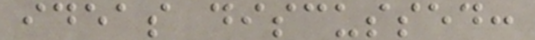ideas discussed:
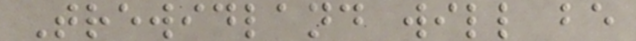Trewidland will be
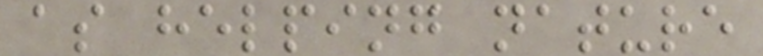as helping nature
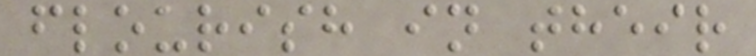flourish in their
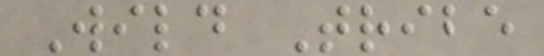Wild Tribe
